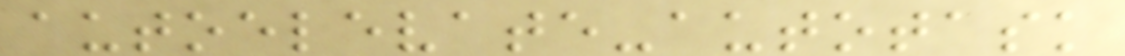autoelevate-autotask
